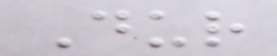Dur
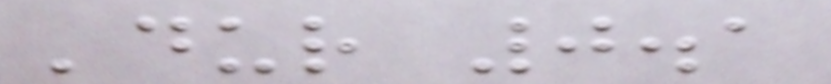'dur 0.1
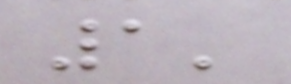1'
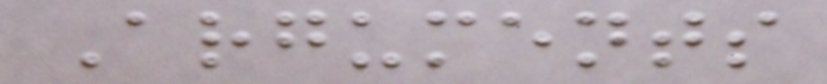Arguments
